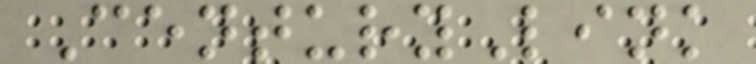CenturyLink
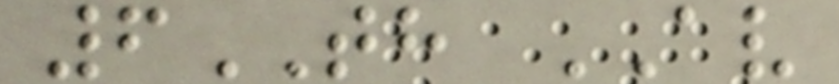6TH AV
